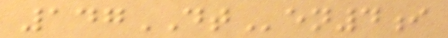147DTen4i
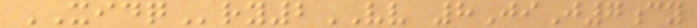XIDQry2VV 8JiJ7cy
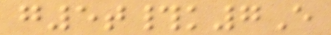g5t#k7E
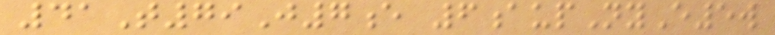41T79J7e 6aupNyE5w
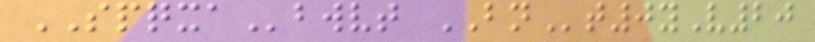SPQXAbwvt BNt0yV20
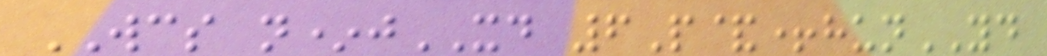WCS n*jXD 6P&+hunYD
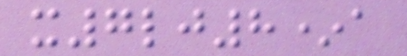x7lj8*a
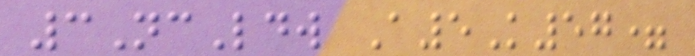3NcLdw A5K57=
